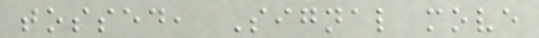tossed, Signal move
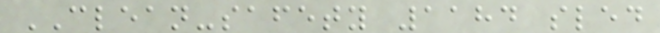CLEAN-safety 1184 sled
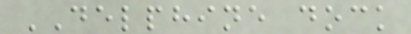DELPHINE dock
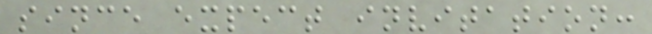since expect invitation:
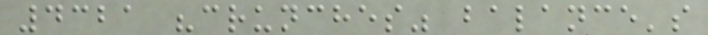4321 "crunches" balance's
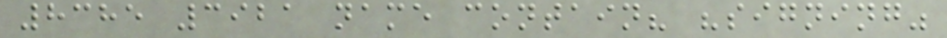8385 3921 name contain? "signing"
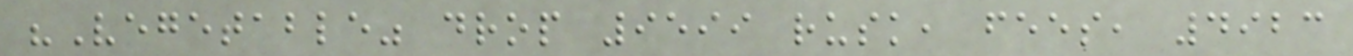"Vegetable" drop 9599 rusk, fees, 4923
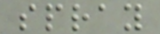spray
